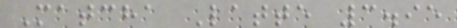Matcha Latte 3.95
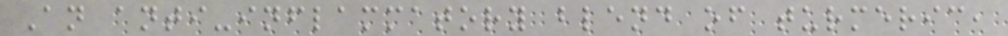An anti-inflammatory blend of turmeric,
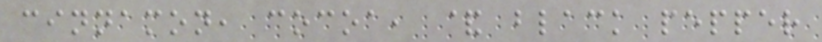cinnamon, cocoa, & black pepper
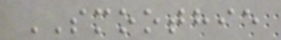SMOOTHIE
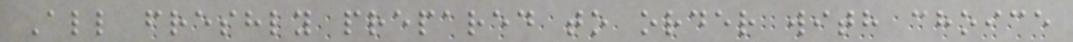All freshly prepared to order with choice
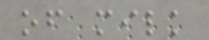of milk
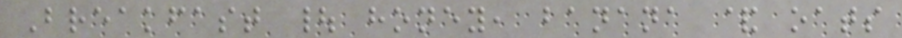Breakfast | honey, banana & oats
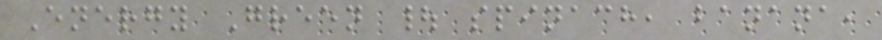Energy Green | spinach, banana,
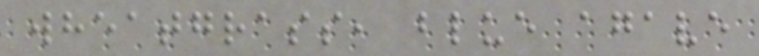wheatgrass, blue agave
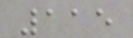115
